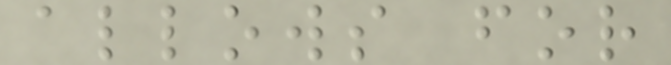allows for
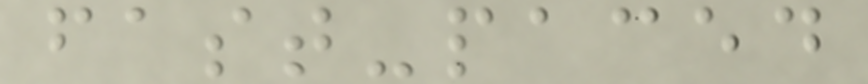fast-paced
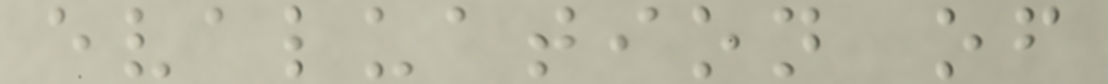evaluation of
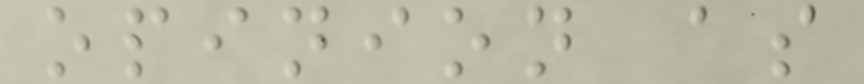opinion as
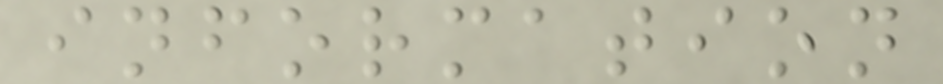information
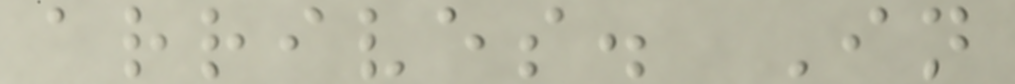arrives. In
